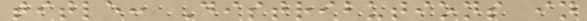title: Distributions in
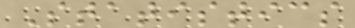Statistics
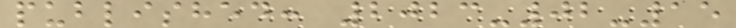published: 2023-02-15
